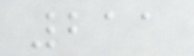211
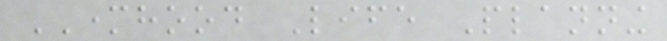MOTHERHOOD Life Planning
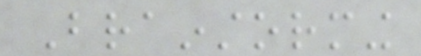Brainstorming
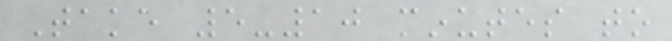Take 5-10 minutes to
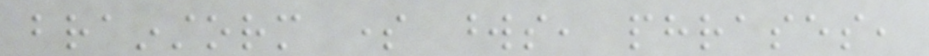brainstorm some words, phrases,
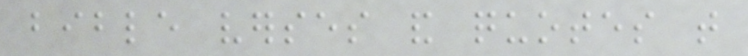bible verses and quotes that
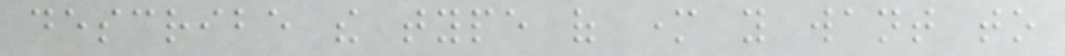describe the type of mother you want to
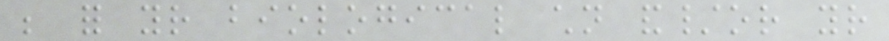be for your biological children and/or your
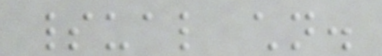spiritual children.
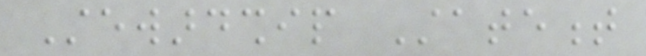Stewardship Statement
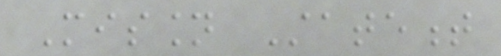Mission Statement
